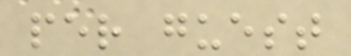per guest
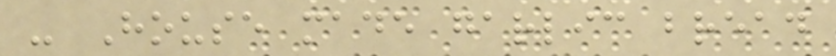- House made garlic bread
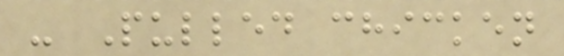- Pulled chicken
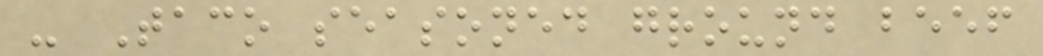- Taco seasoned ground beef
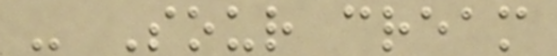- Sour cream
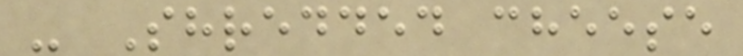- Shredded cheese
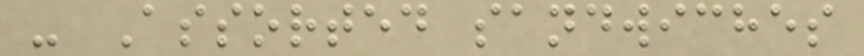- Assorted sandwiches
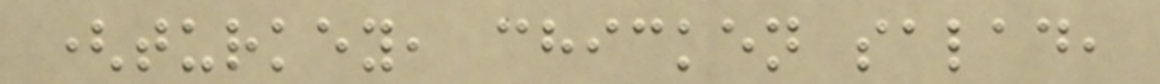(turkey, chicken salad,
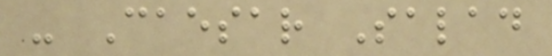- Caesar Salad
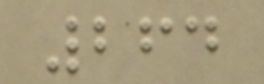264
